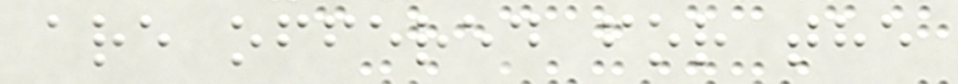are offered for the
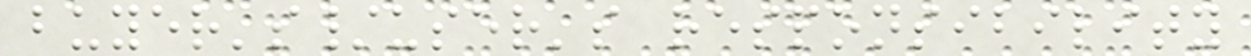buyer's/user's responsibility
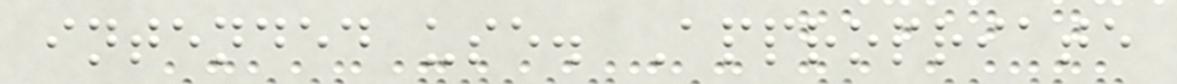intended use. Appropriate
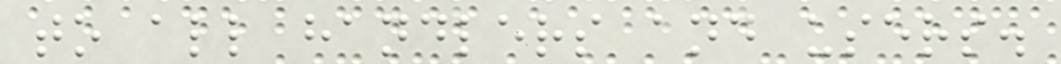to all handlers and users.
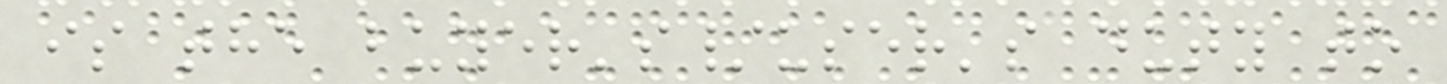is the buyer's/user's duty to
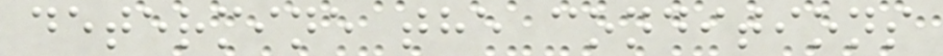determine the conditions
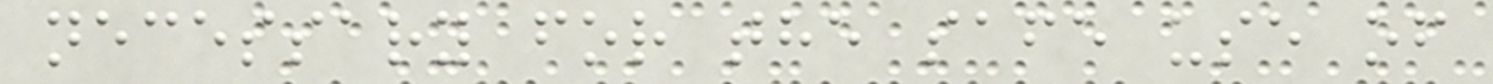necessary for the safe use of
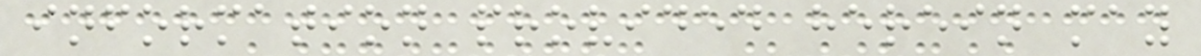information provided herein may
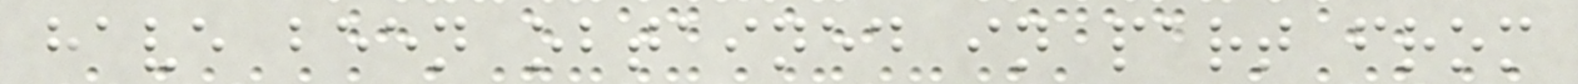have been obtained in part from
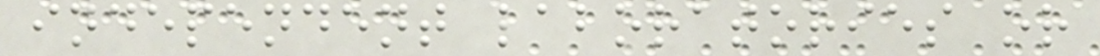independent laboratories or
